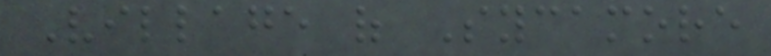Village of Sycamore
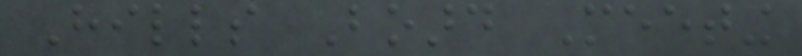Hills Board Meeting
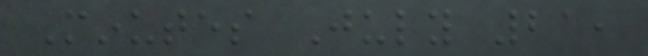Minutes July 21,
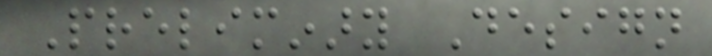Preliminary Design
